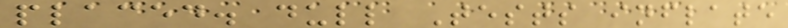placed. dull Tests inflate
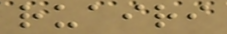ruairi
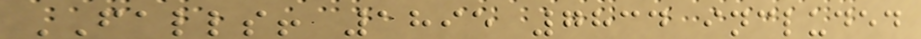FALLS! 1895 7834 included
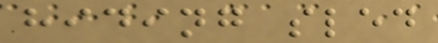hiding sled
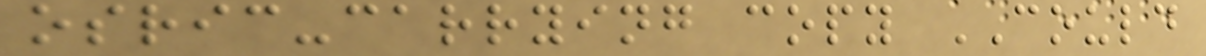osric-carrying copy COULD
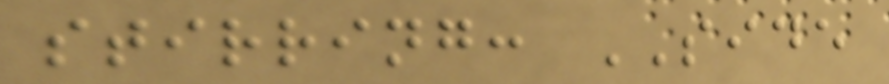stirring: SIDE
